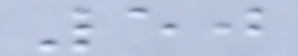50
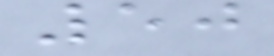50
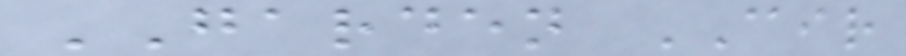GARDEN CIR
